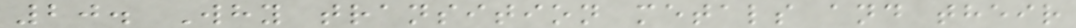20. Why transition metals and their
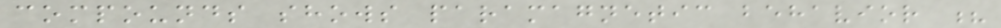compounds shows paramagnetic behavior ?
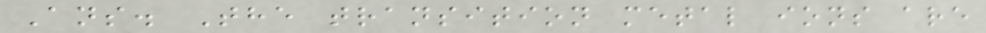Ans. The transition metal ions are
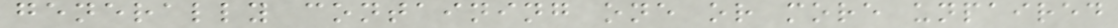generally containing one or more unpaired
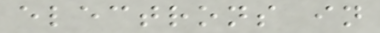electrons in
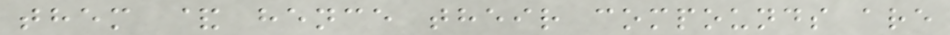them & hence their compounds are
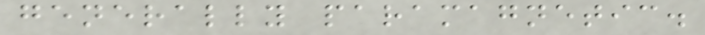generally paramagnetic.
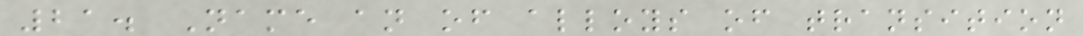21. Name an of alloys of transition
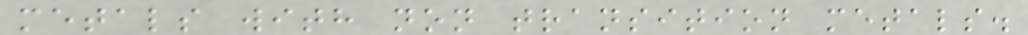metals with non transition metals.
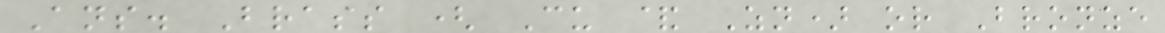Ans. Brass ( Cu & Zn) or Bronze
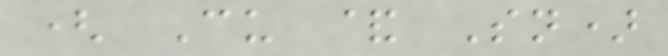( Cu & Sn)
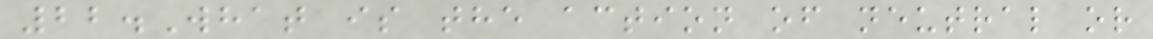22.What is the action of neutral or
